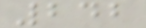242
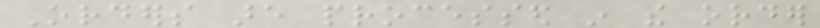Orders are processed in the order
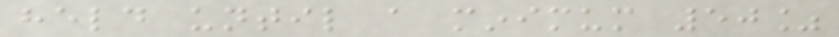held until a minimum 50%
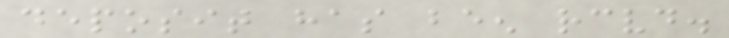deposit has been received.
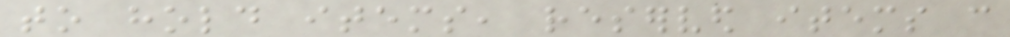to hold items, reserved items can
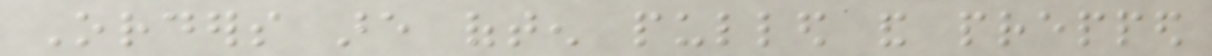Orders are often pulled and prepped
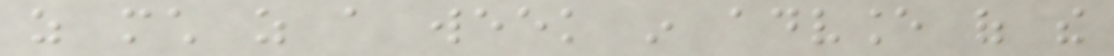as much as a week in advance of the
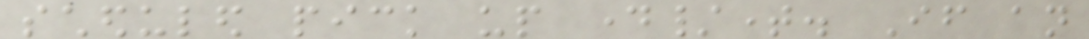scheduled pick up day/time. If an
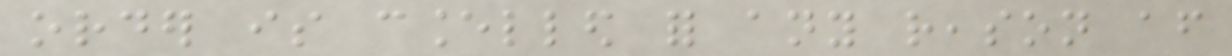order is cancelled for any reason after
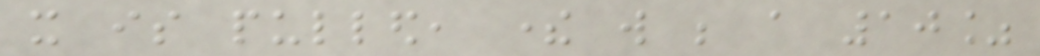it is pulled, there will be a 10%
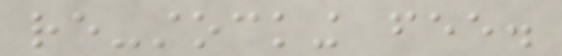re-stocking fee.
